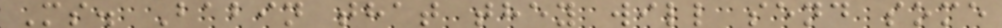Ms. Babin that they will send some
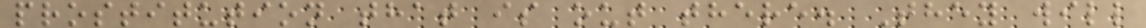prostitution that is out there. They will
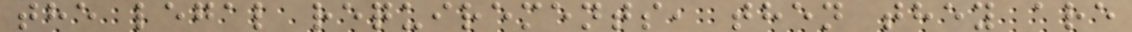the legal requirements, then they are
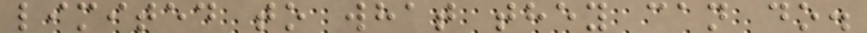limited to what they can do.
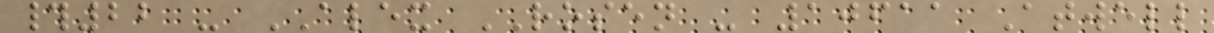#22 - ALEX ROSEN - 10611 Atwell
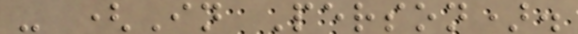- (In Person).
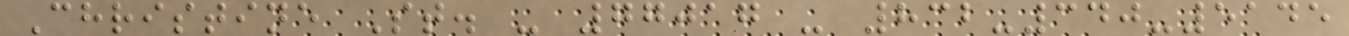Christine St. - 77017 - 832-340-5145
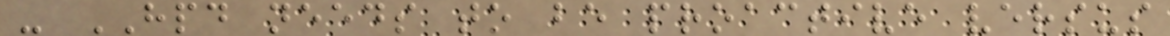- HPD needs to be proactive versus
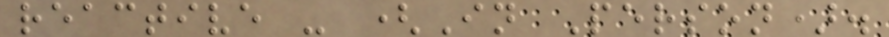reactive - (In Person).
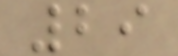29
